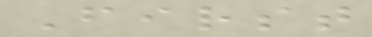First
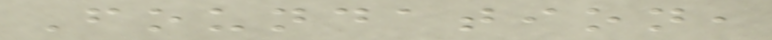Foundation,
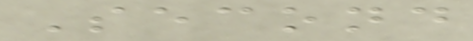Second
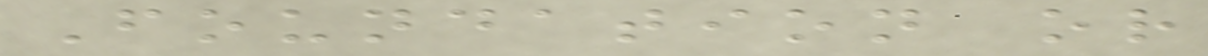Foundation or
